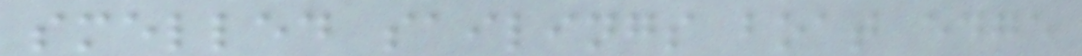smelled sailings boat edge
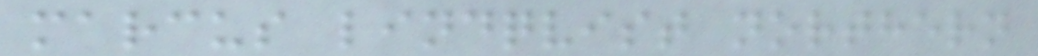marcus lindqvist northern
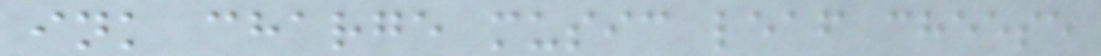ink charge music leaf cheese
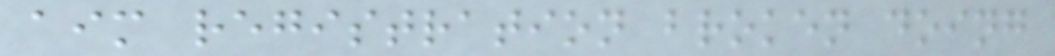aim registration broken doing
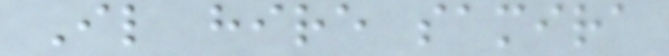Il hire samira
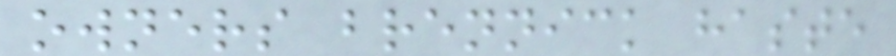owners brennick haste
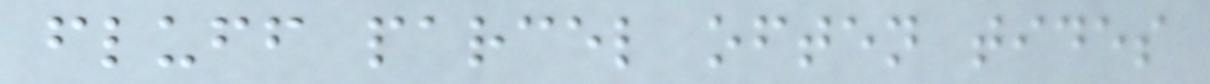fluff parcel often tides
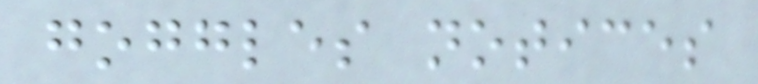goggles notices
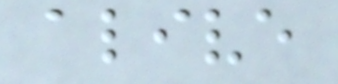alive
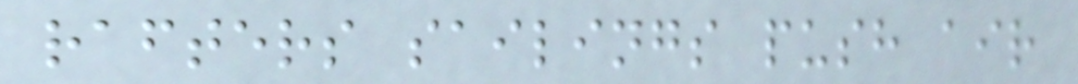rafters sailings push air
